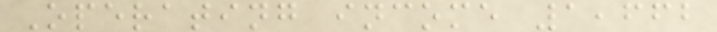Operating income 1,662
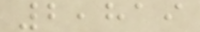2,819
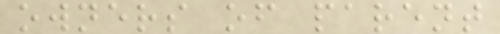owners of parent
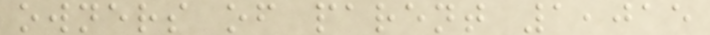owners of parent 1,015
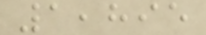1,895
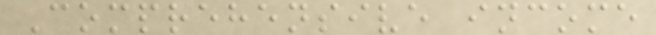Comprehensive income
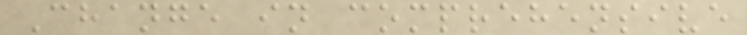Change in comprehensive
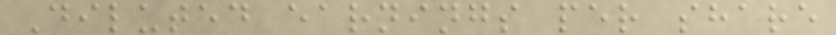Diluted earnings per share
